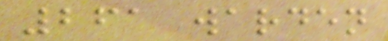261 warden
